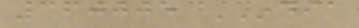360005 INDIA
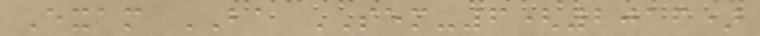Exam BA SEM-6(2016)
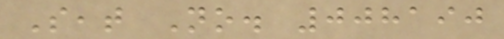Seat No. 008190
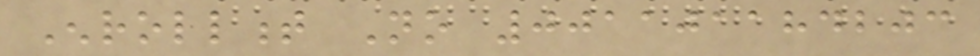Enrollment No 001101184203
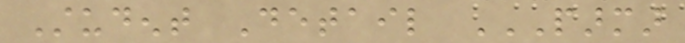Student Detail PARMAR
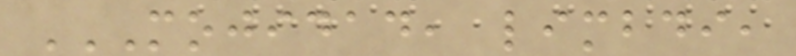MOJIDAD, LIMBDI,
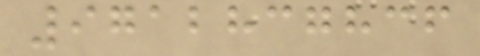9712837836
